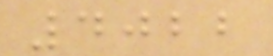4022
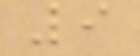9
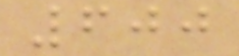600
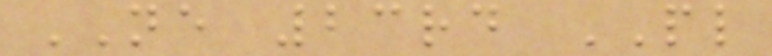NE 23rd PL
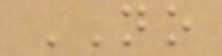NO
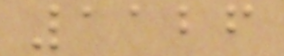1126
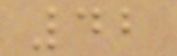42
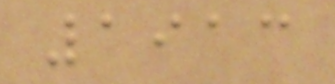1913
